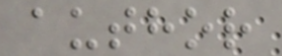author
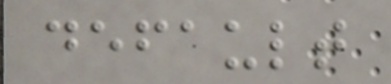default
